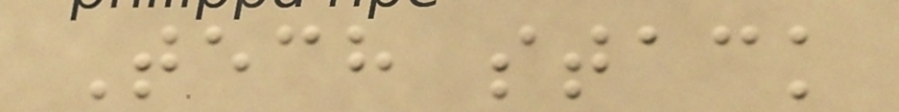Tech stack
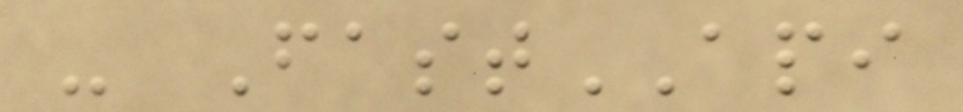- FastAPI
